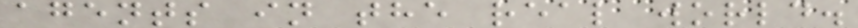agents in the real world.
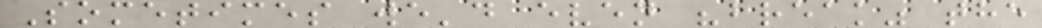Sometimes we'd even "break" the
